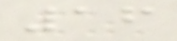16
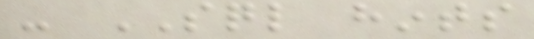- SQL hints
